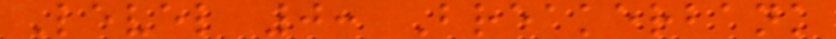Level 0: Breakerbank
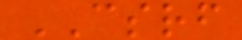CSRF
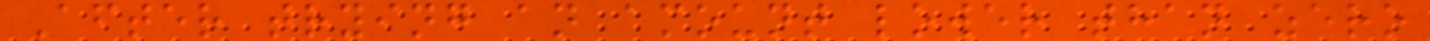After trying an amount lower than zero
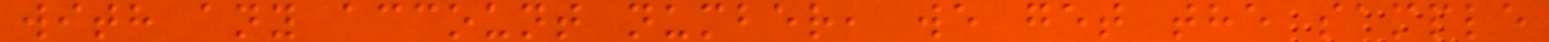with any account number, we get the sample
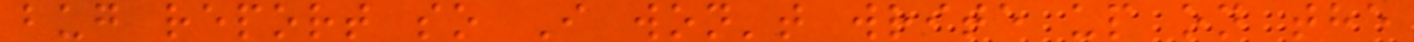bug report so I won't write up on the
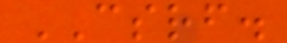CSRF.
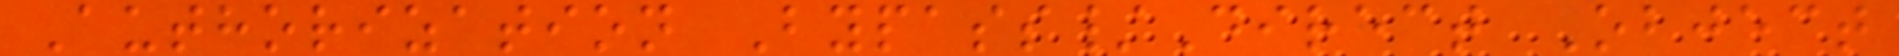Authorization Bypass/Direct Object
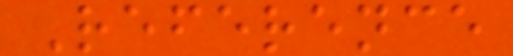Reference
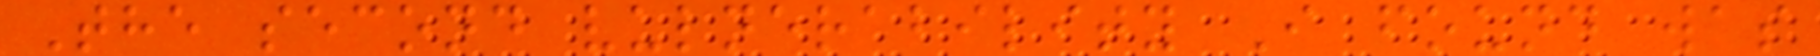The second vulnerability I found was
